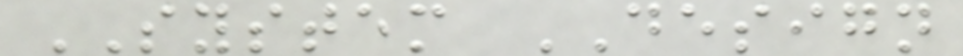SYSTEM DESIGN
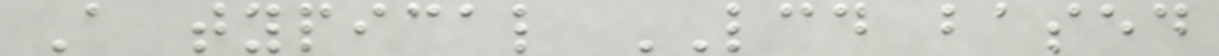A typical LCD based
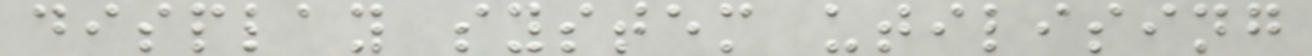display system utilising
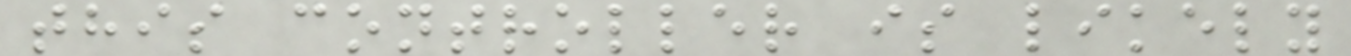this controller is likely
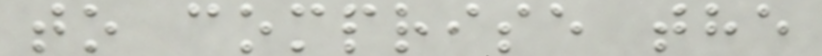to comprise the
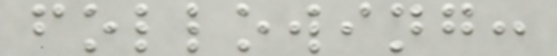following:
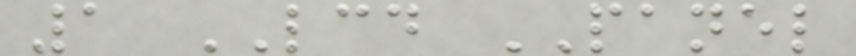1 LCD PANEL
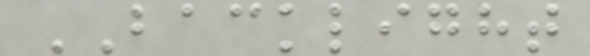BACKLIGHT
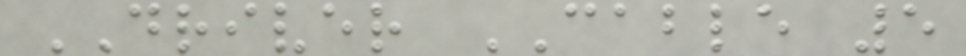DRIVER CABLE 5
